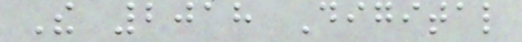The 2018 Digital
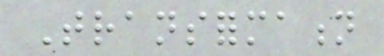Transformation
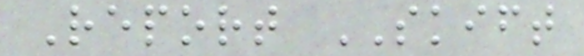Report SKIFT
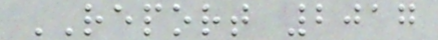REPORT 2017
